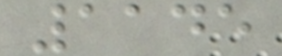1145
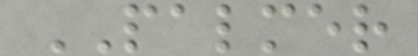PALMER
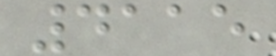4115
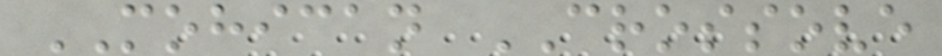MOHICAN CROSSOVE
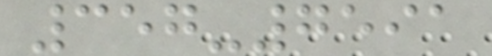357-7591
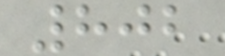802
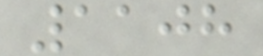1108
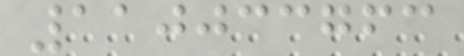110033763
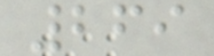269
